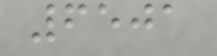6501
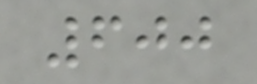600
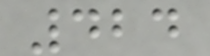424
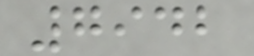7942
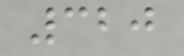320
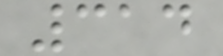314
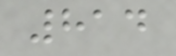814
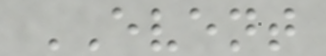EVENT
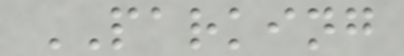PARKING
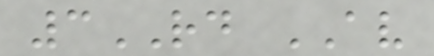3RD AV
